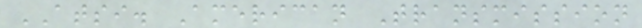ATSI. American Transmission
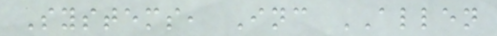Systems, Inc ALLEN
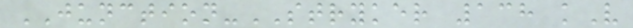JUNCTION-STRYKER 138 kV
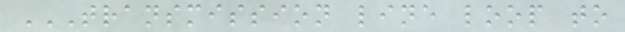TRANSMISSION LINE LOOP TO
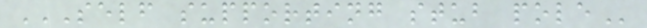SELF SUPPORTING STUB POLE
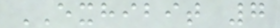EXHIBIT 7
